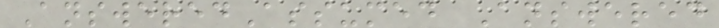AnsweredAssumed Answered
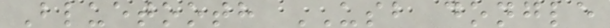Bluetooth USB dongle
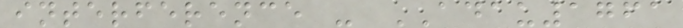interference - ADAU1761
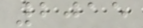2015
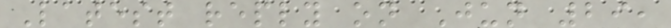Latest reply on Jun 29,
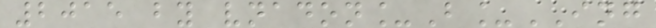2015 by vnadon_B_ING
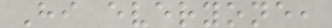Hi everyone,
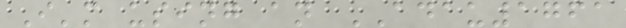I'm using an ADAU1761
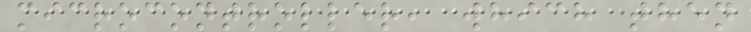microcontroller, which then
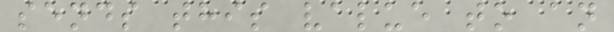sends this value to an
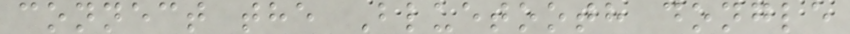connect the Bluetooth dongle
